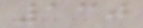130
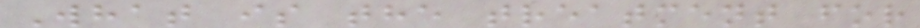What is the treatment for
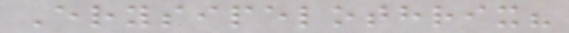Erysipelothrix?
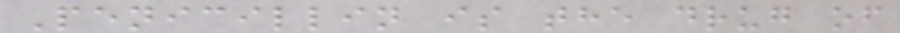Penicillin is the drug of
